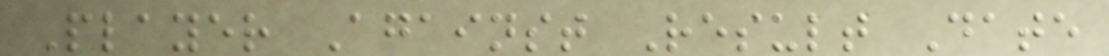Player Against Result Date
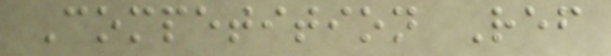Competition Ref
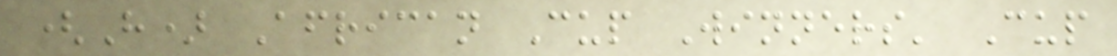(H) African Cup Winners' Cup
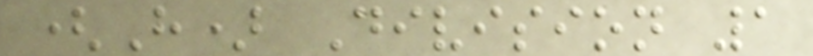(H) Division 1
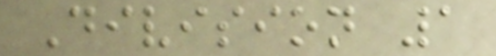Division 1
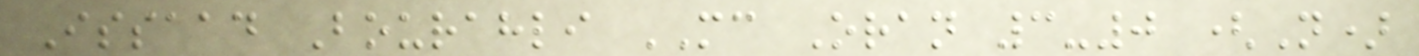Issaad Bourahli MC Oran 3-0 (N)
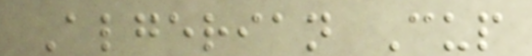Algerian Cup
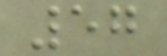57
